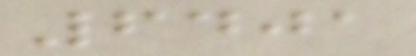6401
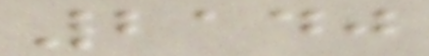2140
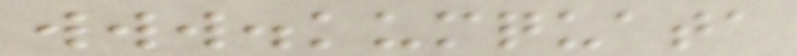www.kumquata
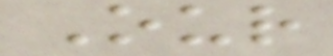Our
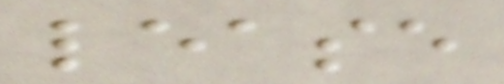lease
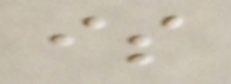is
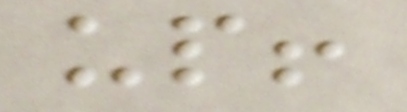up!
